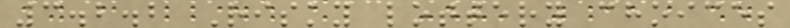3.2.2 Risky lottery choices
